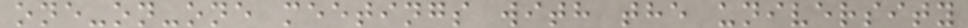one-on-one meetings with the university
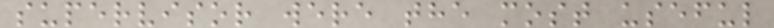supervisor were the most useful
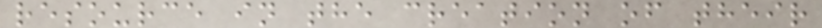resource in the creation of their
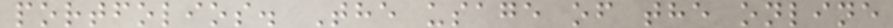portfolios. The usage of the online
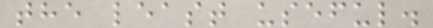the least useful.
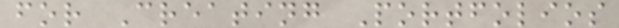for Creating Portfolios
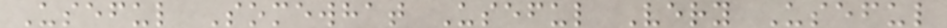Useful Somewhat Useful Very Useful
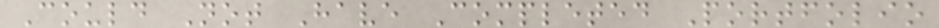Could Not Have Completed Portfolio
